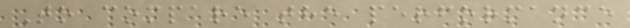To compare the performance
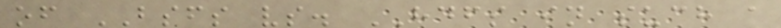of BSFS vs. HDFS in such a
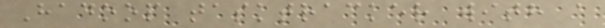Hadoop tasktracker with a
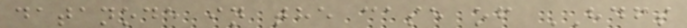datanode in the case of HDFS
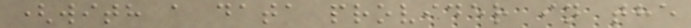(with a data provider in the
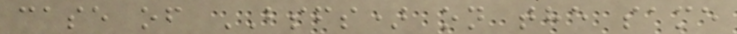case of BSFS) on the same
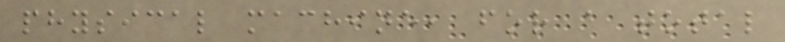physical machine, for a total
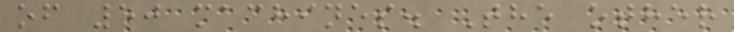of 50 machines. The other
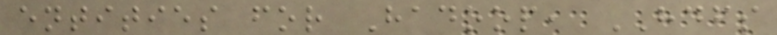entities for Hadoop, HDFS
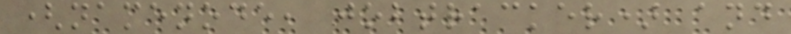(namenode, jobtracker) and
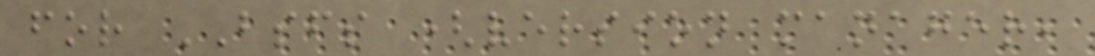for BSFS (version manager,
